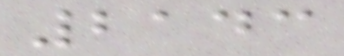2143
